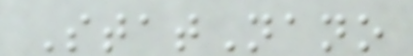StatNano
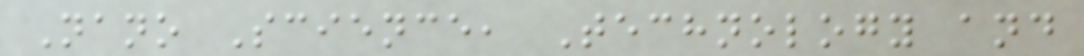Nano Science, Technology and
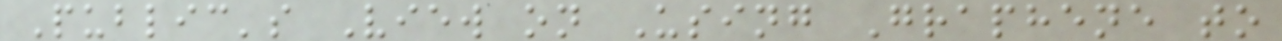Public's View on Using Graphene to
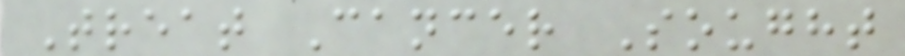Treat Cancer Sought
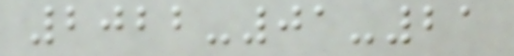2022-01-21
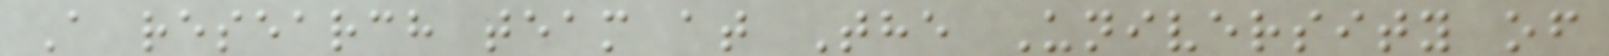A research team at The University of
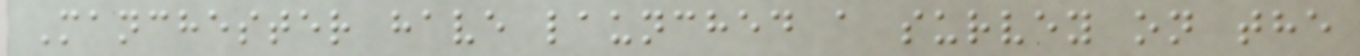Manchester have launched a survey on the
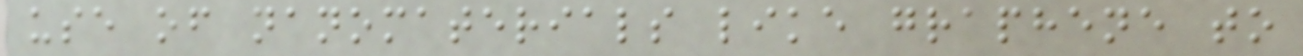use of nanomaterials like graphene to
